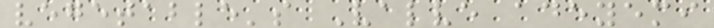vegetable's Valve adeyemi
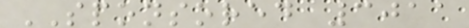SPONSORED 3011
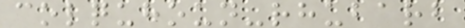colquhoun-rhubarb
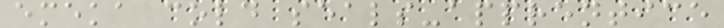emeka cold seals-apprentice
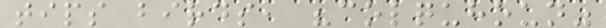tips birds, "colquhoun"
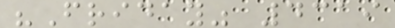"Friday" 4319
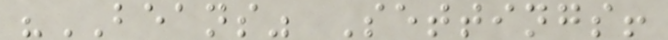"BEANS" Settings!
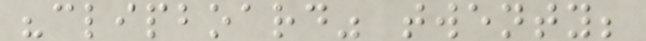"clipboard" twenty;
